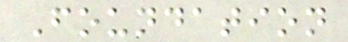Foundation
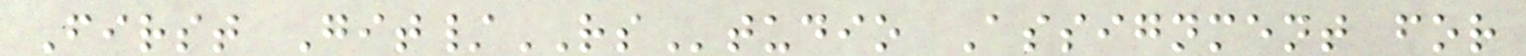First Git/RStudio Assignment for
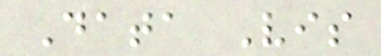Data Vis
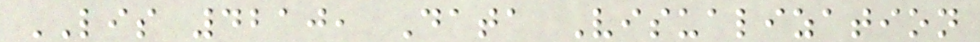LIS 4210, Data Visualization
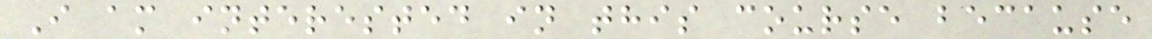I am interested in this course because
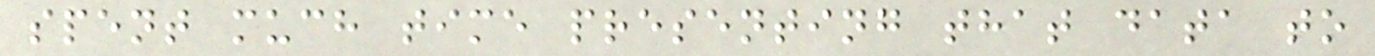spent much time presenting that data to
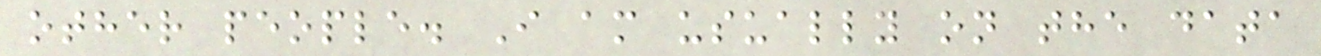other people. I am usually on the data
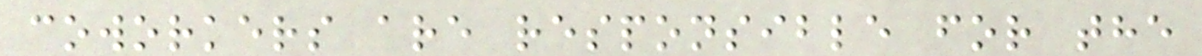coworkers are responsible for the
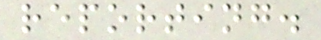reporting.
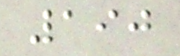190
